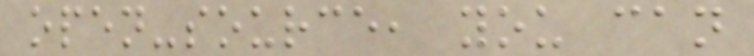open-source, you can
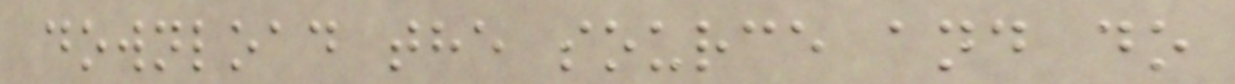download the source and do
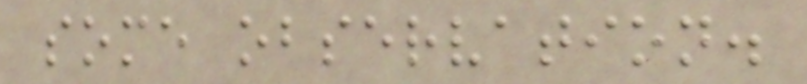some observation.
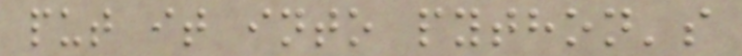put it into python's
